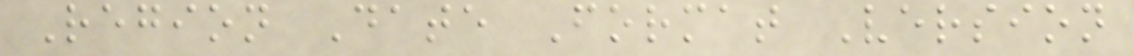Region Date Format Version
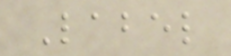Label
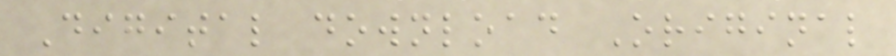Digital download Original
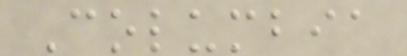Columbia
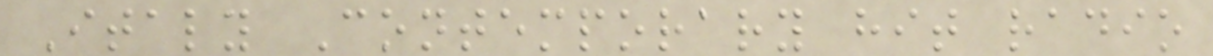Italy Contemporary hit radio
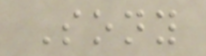Sony
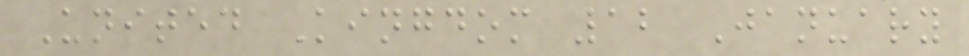United Kingdom 12 January
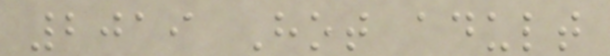2019 Hot adult
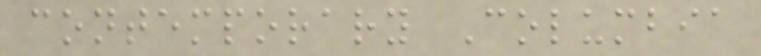contemporary Columbia
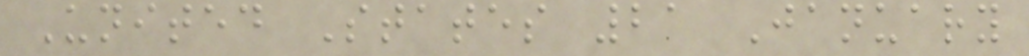United States 21 January
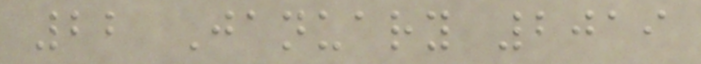22 January 2019
